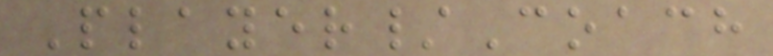Player/Coach
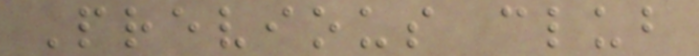Previous club
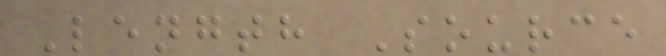Length Source
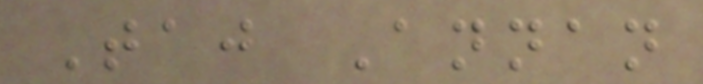Taj Annan
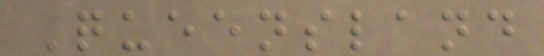Queensland
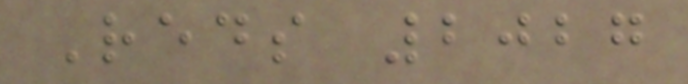Reds 2027
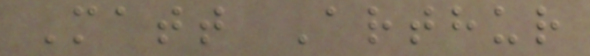Matt Arthur
